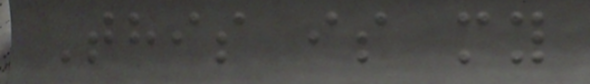This is my
